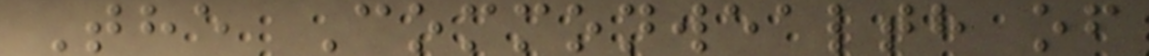The Commonwealth of
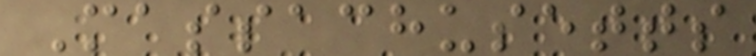Massachusetts
